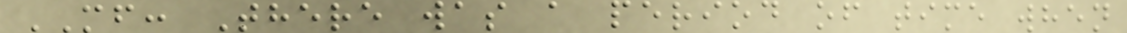MF: There was a period of time when
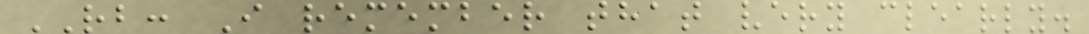RB: I remember that very clearly.
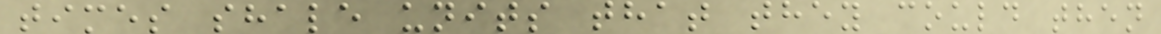times shale units that they could then
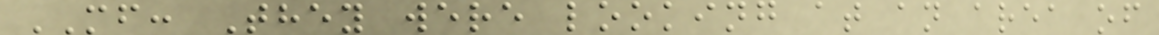MF: They were looking at an area of
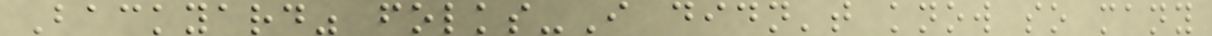Backyard" folks-I didn't know so many
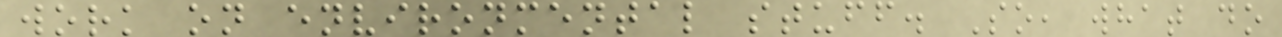work on environmental stuff. So, what do
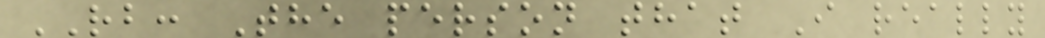RB: The person that I really
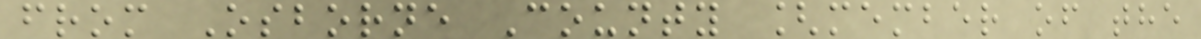from Osborne County [member of the
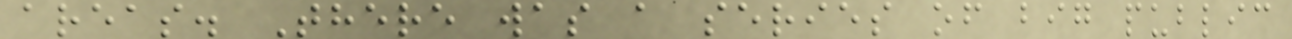areas. There was a series of big public
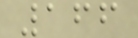166
